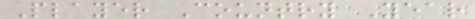Player Country Year
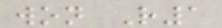won R1
